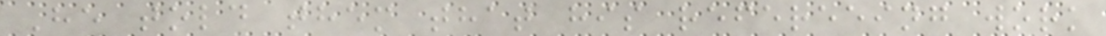He told them that his refereeing work
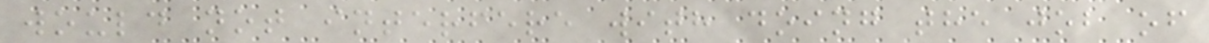would not interfere with doing the job of
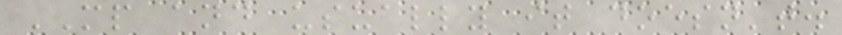MP and usually it doesn't.
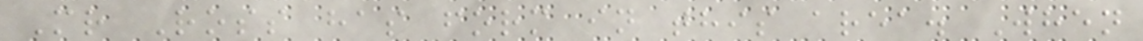Mr Ross has form in this area. When
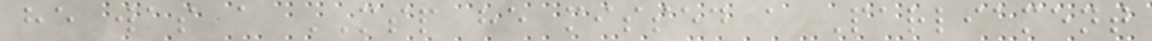he was a MSP he missed a Parliament
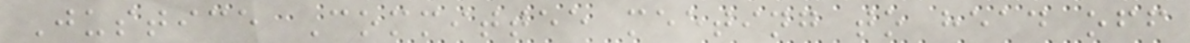Justice Committee meeting to head off
